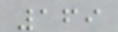169
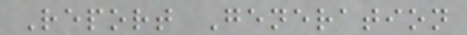Report Generation
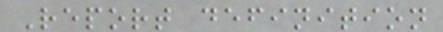Report definition
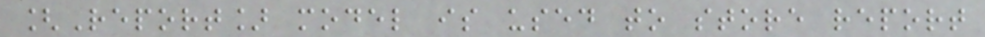[Report] model is used to store report
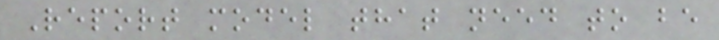Report model that need to be
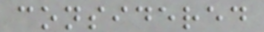considered
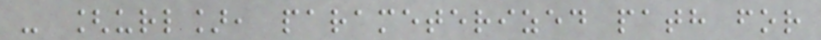- [url], parameterized path for
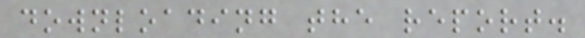downloading the report.
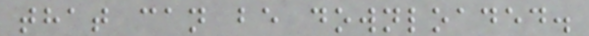that can be downloaded.
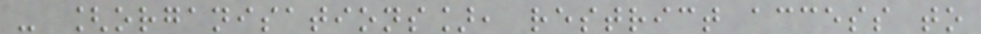- [organisations], restrict access to
